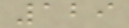129
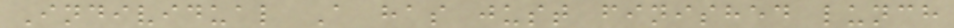Individual A has just finished lunch
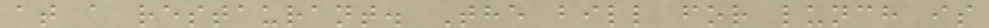at a restaurant. The bill for lunch is
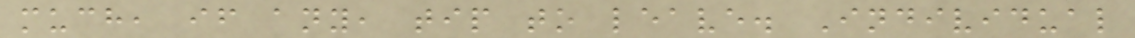much, if any, tip to leave. Individual
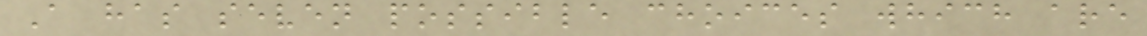A has seven possible choices which are
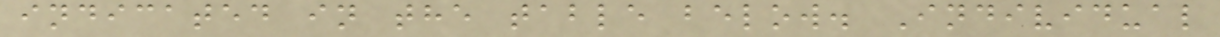indicated in the table below. Individual
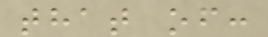that of:
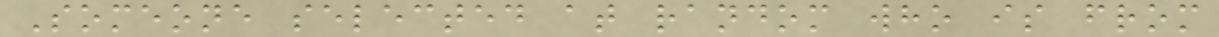Someone selected at random who is from
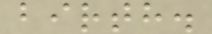birth.
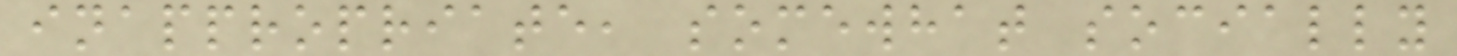inappropriate, somewhat socially
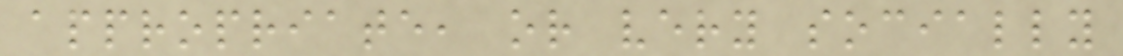appropriate, or very socially
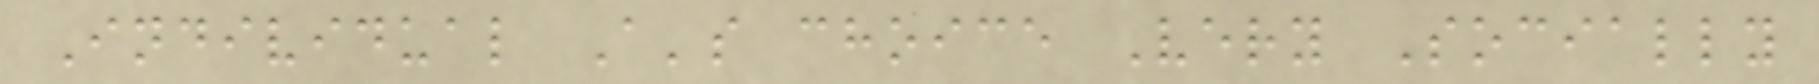Individual A's choice Very Socially
